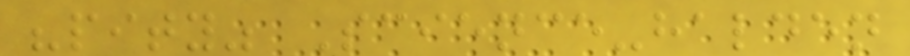"pity" Science-halden
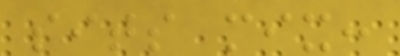sits mix:
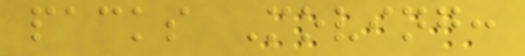packs Moving:
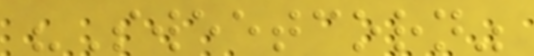"Sweetcorn"
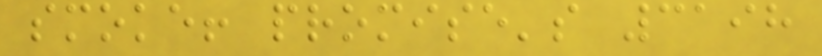smoke! promise's 3198
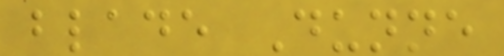blade Dunne
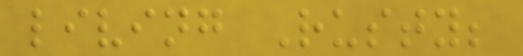living Rusty;
